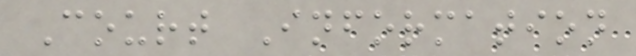Court Information
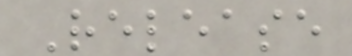Release
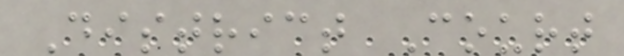District Court
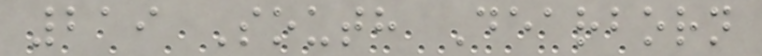219 South Dearborn
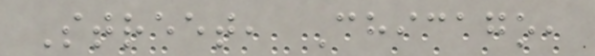Street, Chicago,
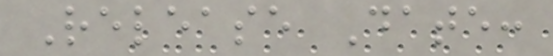Release Date:
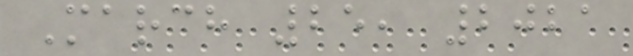March 25, 2021
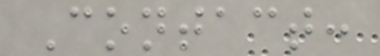Contact:
